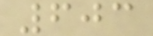603
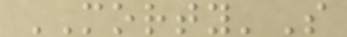MORTY'S
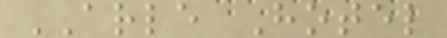ARLE Hotel
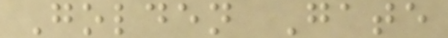Golden Gate
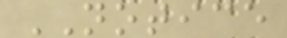NOTICE
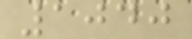1040
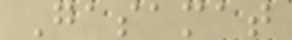Gasamat
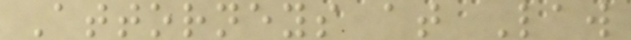Attorneys at Law
